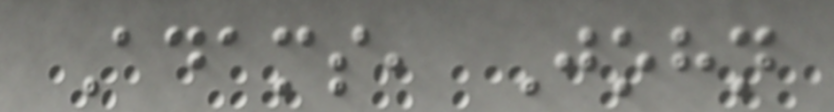Adams, John
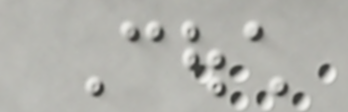Couch
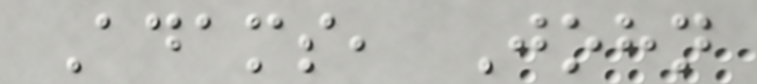Adams, John
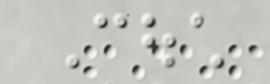Couch
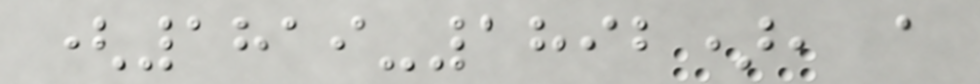(1819-1892), a
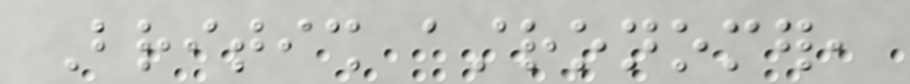British astronomer,
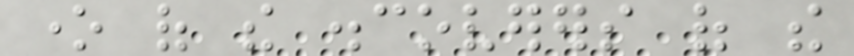one of the discoverers of the
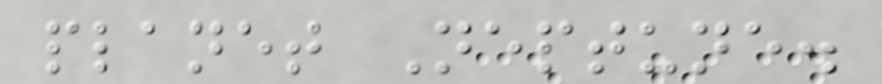planet Neptune.
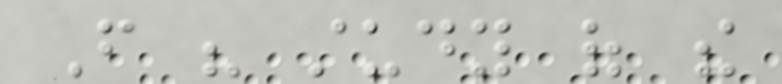From his study of the
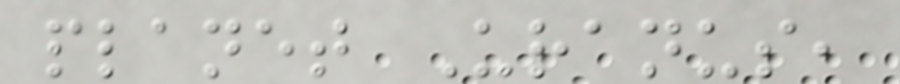planet Uranus,
